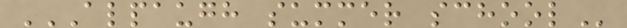ALPAUGH SUMMER SCHOOL
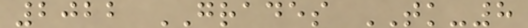2022 GRADES TK-8
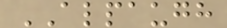ALPAUGH
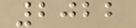2022
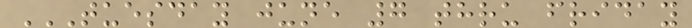TUESDAY JUNE 7 THRU FRIDAY
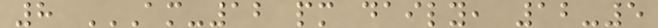8 AM-12 PM DAILY, 12-5
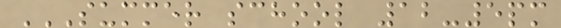SUMMER SCHOOL 12-5PM
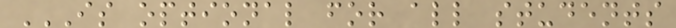IS OPTIONAL FOR ALL STUDENTS
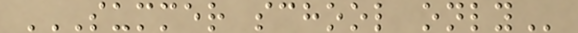SUMMER SCHOOL ONLY
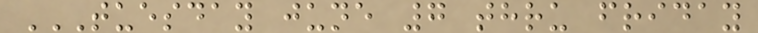TUESDAY JUNE 7 THRU FRIDAY
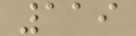119
